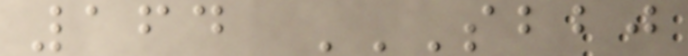164 SBBJ
